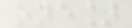one]
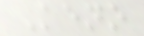Keno
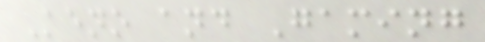Keno and Gaming
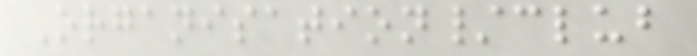Organisation/club
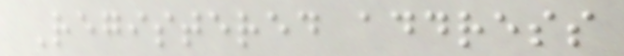Registered address
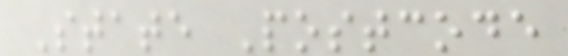State Postcode
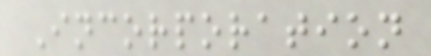Incorporation
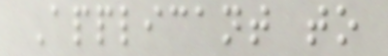Applicant to
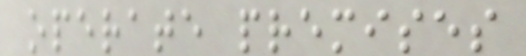operate premises
